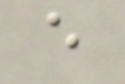e
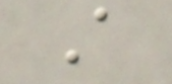A
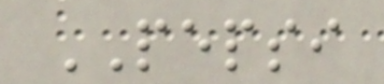PEPSI
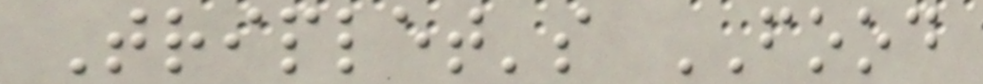Triplet's FOOD
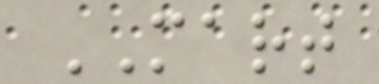MART
